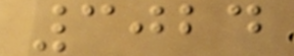3024
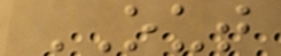OUT
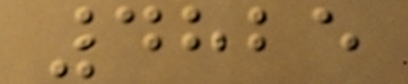4825
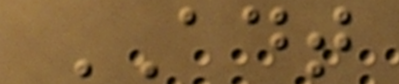ADT
